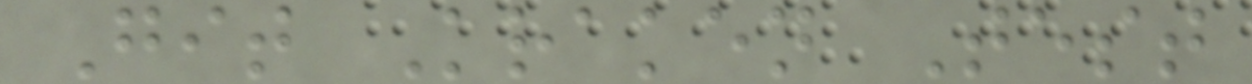Git Kraken Test
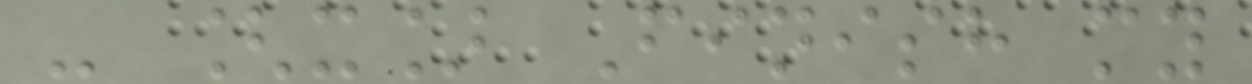- [x] Finish my
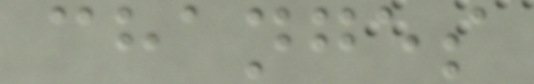changes
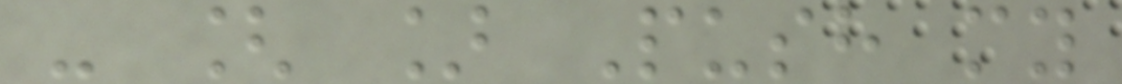- [ ] Push my
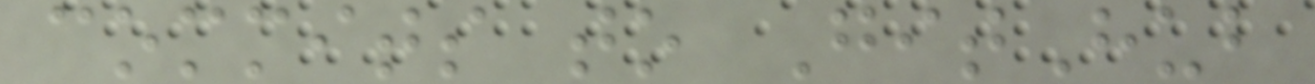commits to GitHub
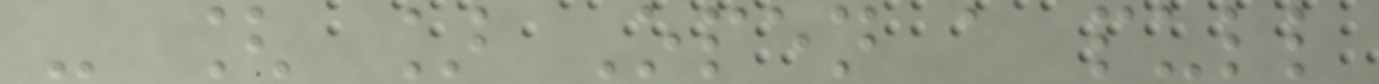- [ ] Open a pull
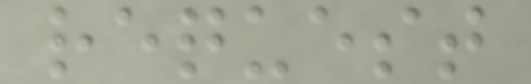request
